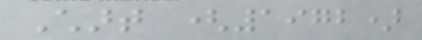Chart (1972)
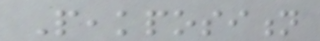Peakposition
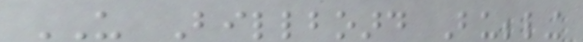US Billboard Bubbling
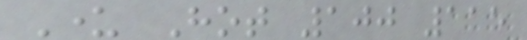Under Hot 100 115
